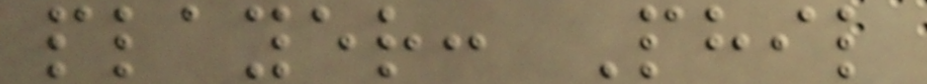player: Phil
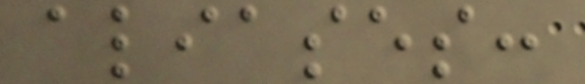aliases:
